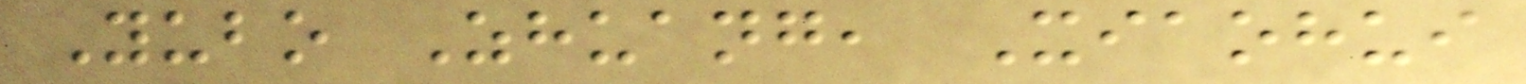Yubo Zhuang, Xiaohui
